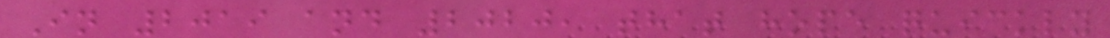In 2019 and 2020, that hope quickly
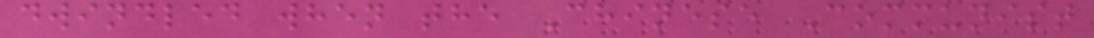dwindled when the Chinese Communist
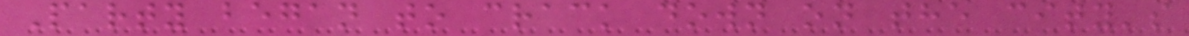Party began to crack down on the city's
